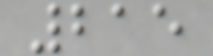215
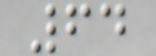64
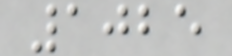1025
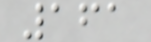161
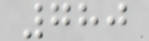780
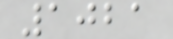1021
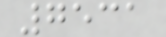7531
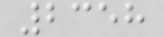2358
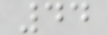44
